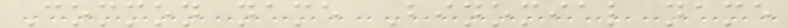Common name Binomial name
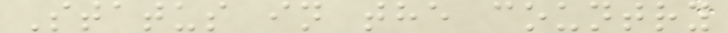Status in the country
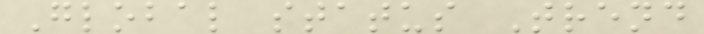Global status Trend
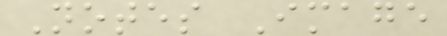Notes Image
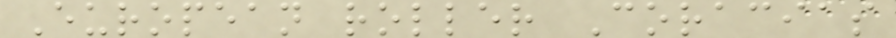European roller Coracias
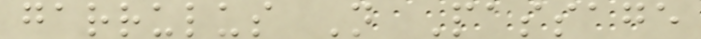garrulus N Passage
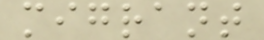migrant
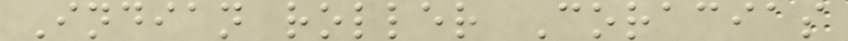Indian roller Coracias
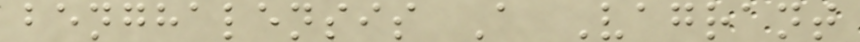benghalensis A Vagrant
